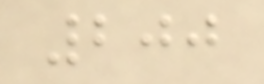200
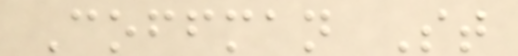Coffman St
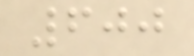600
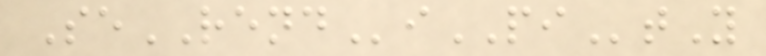SeRENDiPItY
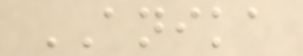ANIKA
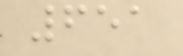651
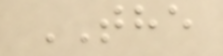THE
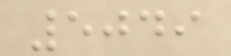5049
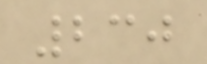230
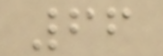66
